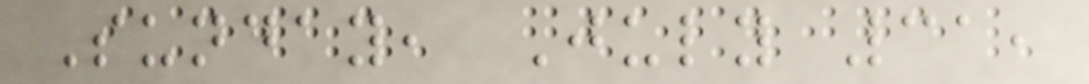Sunday, July 31,
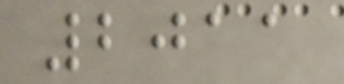2011
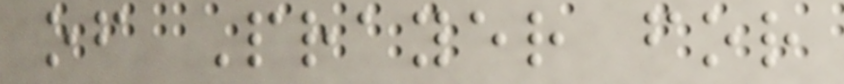of Prayer for
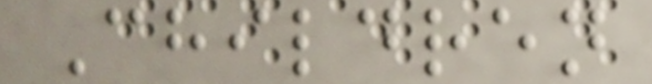Children
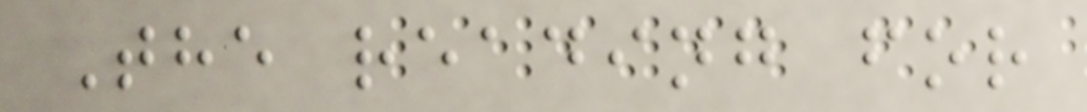The reading for
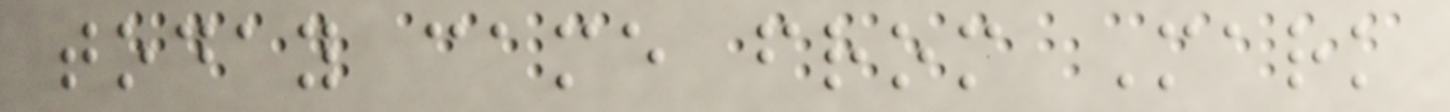today came from Mark
